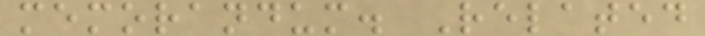memorandum. Related
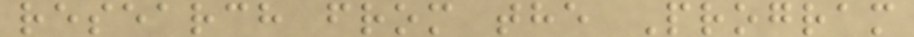research from the Program
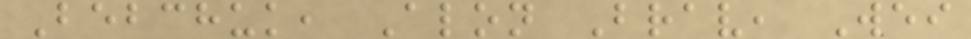Bebchuk, Alon Brav, Wei
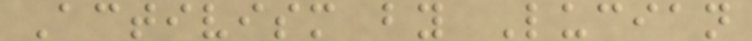Activism by Lucian
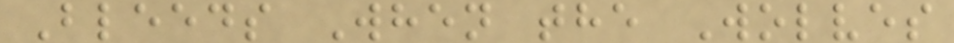Bleeds When the Wolves
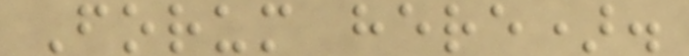Forum here).
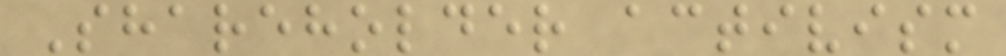Shareholder activism
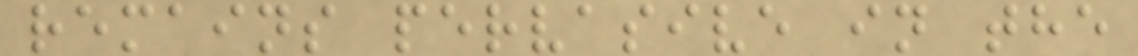remains pervasive in the
